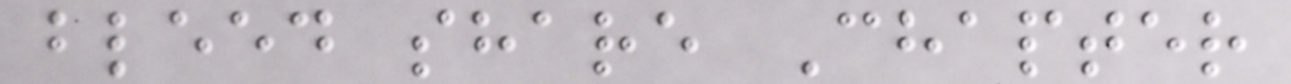bleed share Chapter
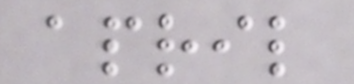april
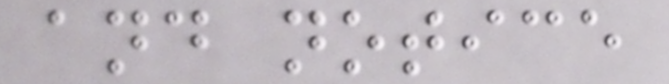and notice
